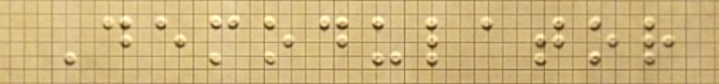Demodulator
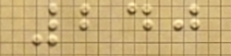240
